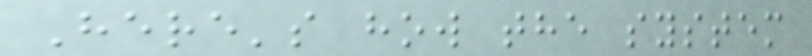Here's how the system
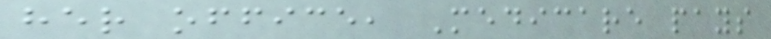her office, Medicare pays
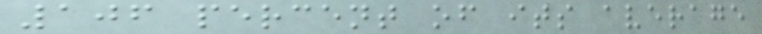106 percent of its average
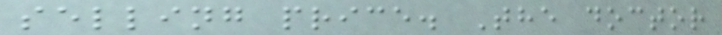selling price. The doctor
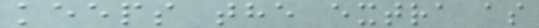keeps the extra as
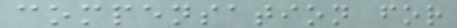compensation for
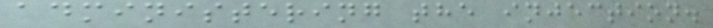administering the injection.
